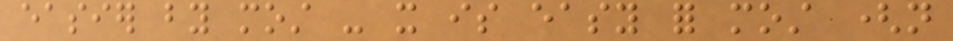easier by most - it is easy for most (not
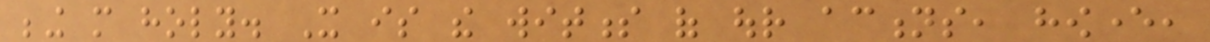being more holy. It is the witness of our actions, however,
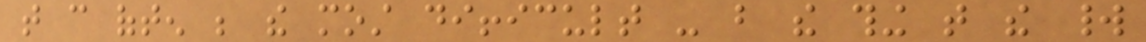that can often be the most difficult - but the thing that the world
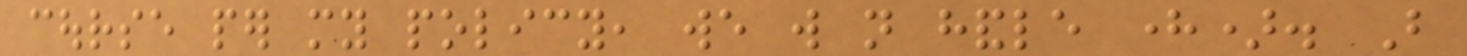course per my policy, we will not handle here). But
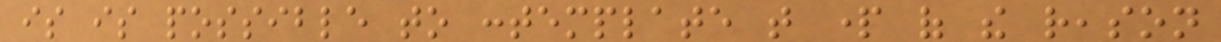is is possible to contemplate that part of the reason
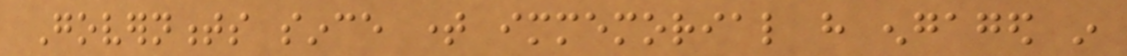Governments since time immemorial have engaged in
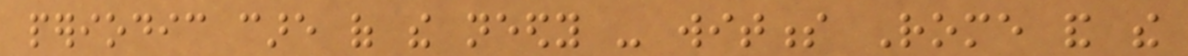periodic care of the needy - witness Rome and the
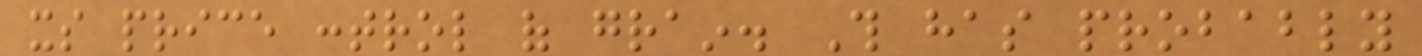its price control of grain. This has probably
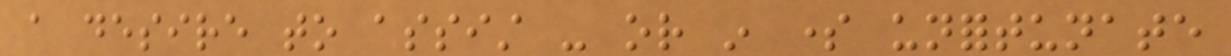a desire to assist - or in some unfortunate
